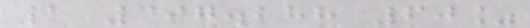1 397.288 60%
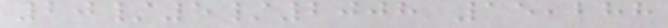20/5/2008 15,288
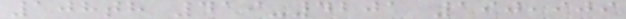108th 419-4201 190,909
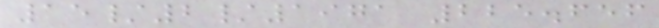15/2/1971 225.656
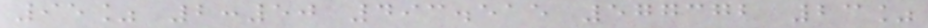95% 2:50 493.515 577372 23%
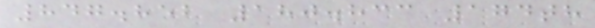847.852 180.833 174th
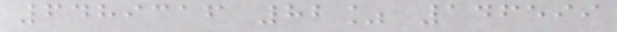6489316 82% 146599
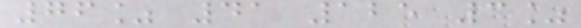76% 41 125 3%
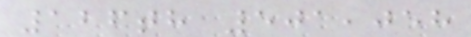126th 501,058
